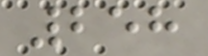258
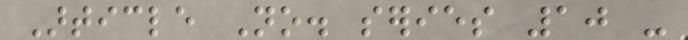Article No. series 10 -
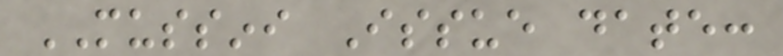MUSSINI Issue date:
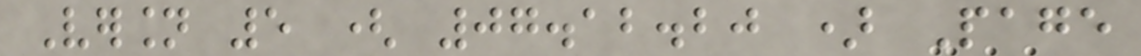Version 5 ( 07.12.20 ) Page
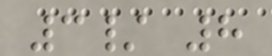3/ 8
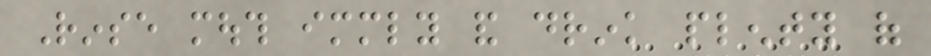Rinse mouth immediately and drink plenty of
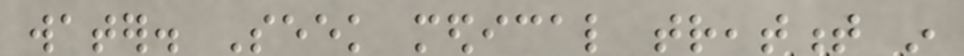water. Seek medical treatment in
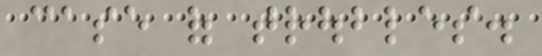case of troubles.
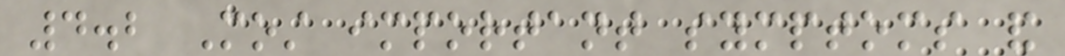4.2 Most important symptoms and
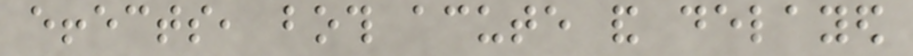effects, both acute and delayed
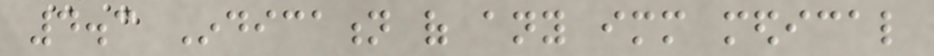4.3 Indication of any immediate medical
